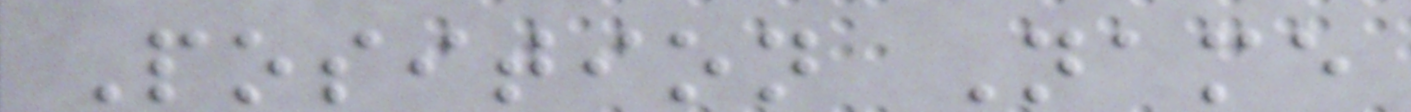Position Name
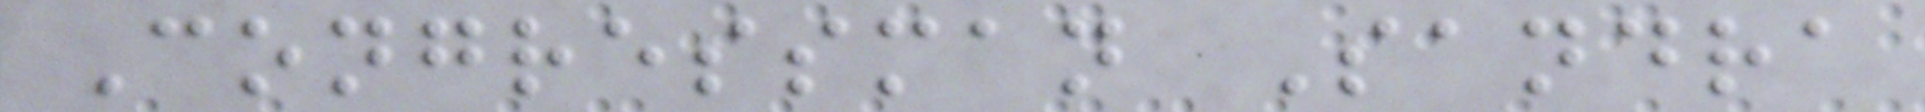Congressman Sandra
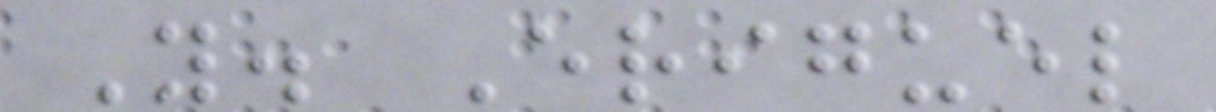Y. Eriguel
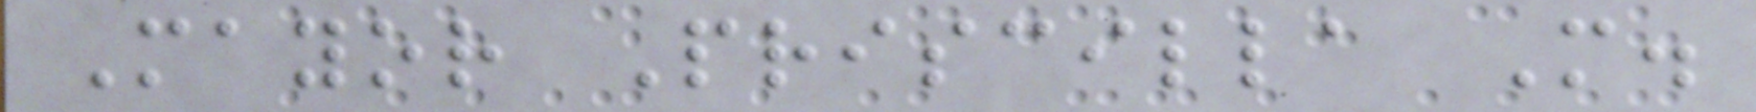Mayor Priscilla M.
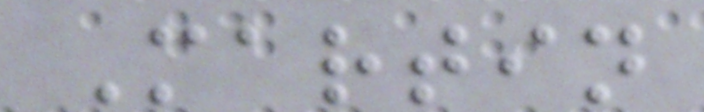Martin
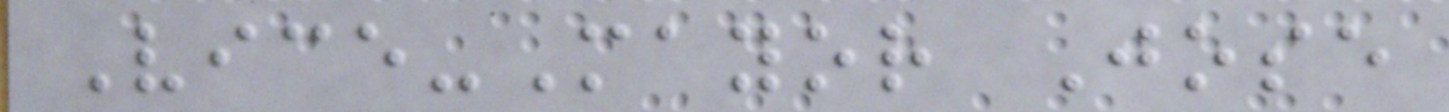Vice-Mayor Jose
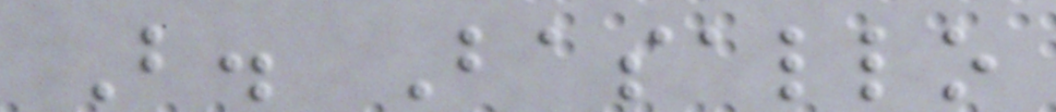B. Basallo
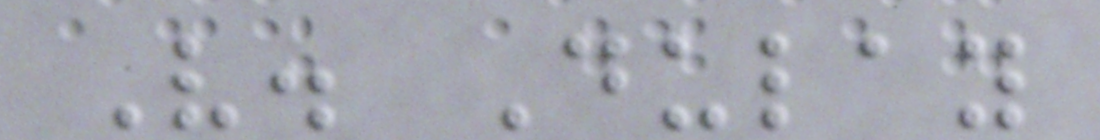V. Dulay
